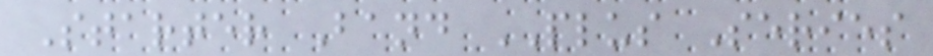Starter Band PLUS Series
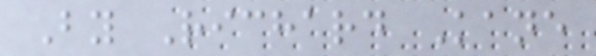By Richard Kane
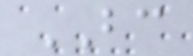BC
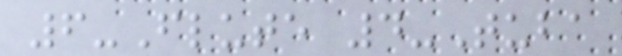6-Flute 4-Tuba
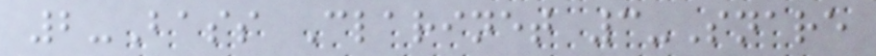2-Bass Clarinet 3-Snare
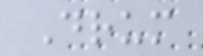Drum
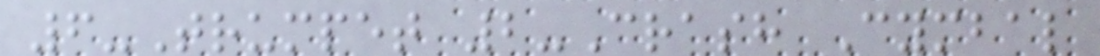6-Trumpet 2-Crash Cymbal
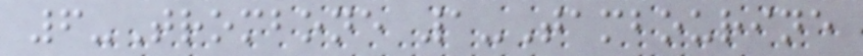6-Trombone 1-Tambourine
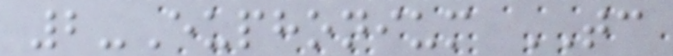2-Euphonium TC
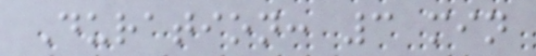Duration: 3 min
